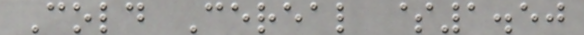Cold Cereal $1.50
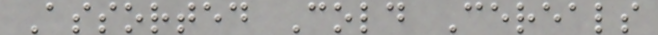Assorted Cold Cereals
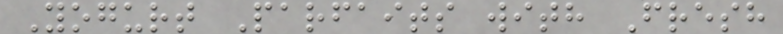Yogurt Parfaits with Fresh
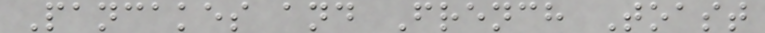Pancakes and French Toast
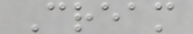Cream
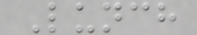Lunch
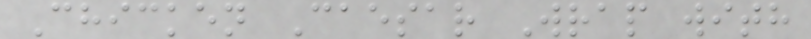Chicken Caesar Wrap with
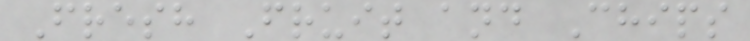Fresh Fruit and Chips
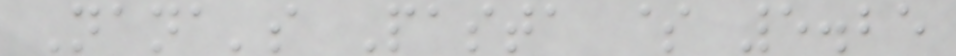Nana's Pasta $ 5.25
